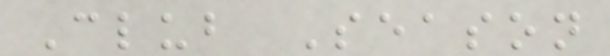Club Season
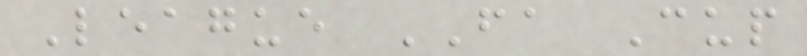League FA Cup
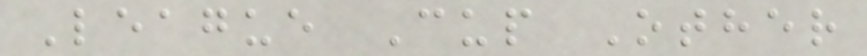League Cup Other
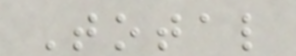Total
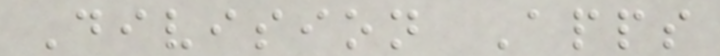Division Apps
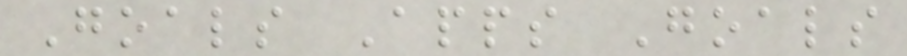Goals Apps Goals
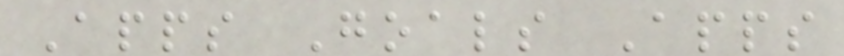Apps Goals Apps
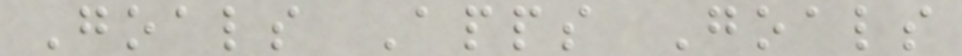Goals Apps Goals
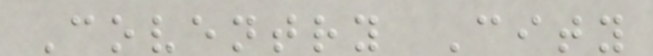Coventry City
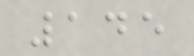145
